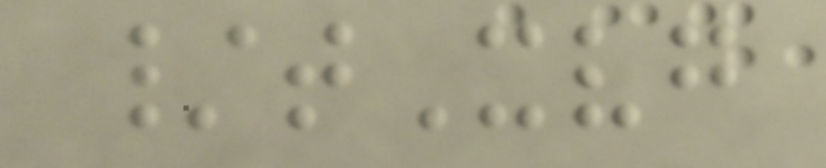/tXvg
